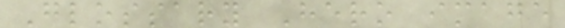Glossary Hero image
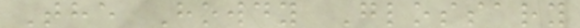The Howdy Glossary
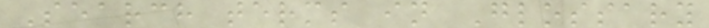Search terms in Glossary
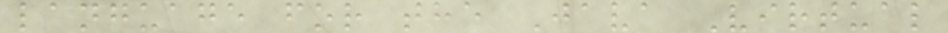language for the Java Virtual
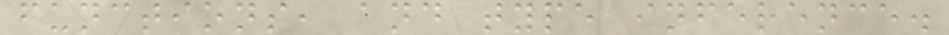functions, and type inference.
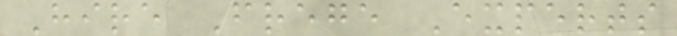Hire Frege Experts
